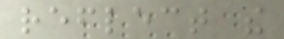reflect the
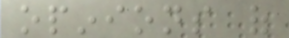opinions of
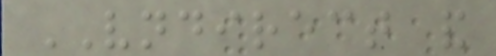VNDIRECT and
